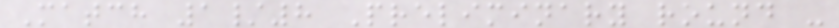Match 1/8 Preliminary round -
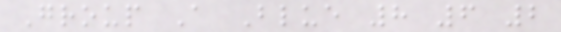Group A Blue 8 6 2
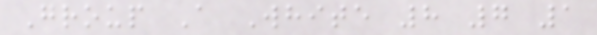Group A White 8 7 1
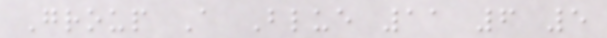Group A Blue 11 6 5
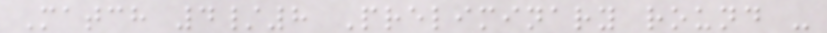Match 4/8 Preliminary round -
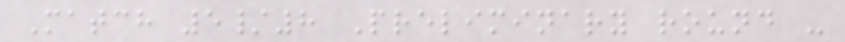Match 5/8 Preliminary round -
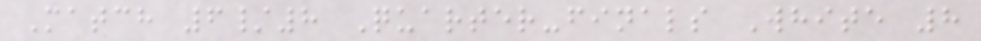Match 6/8 Quarter-finals White 8
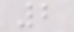2
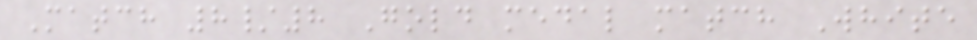Match 8/8 Gold medal match White
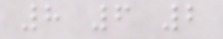8 6 2
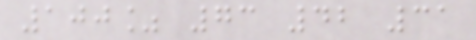100% 73 42 31
